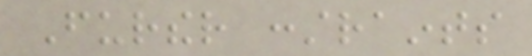Further constraints
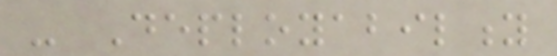- Deployability
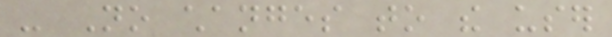- No changes to the user
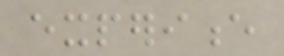experience
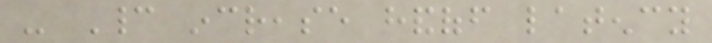- Cannot increase handoff latency
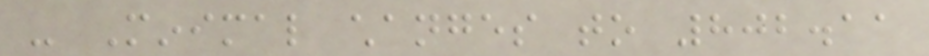- Minimal changes to 802.11
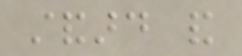standard and
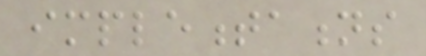implementations
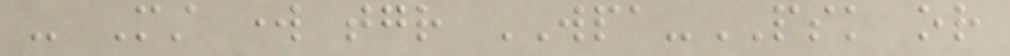- Must work together WPA-PSK or
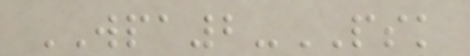WPA2-PSK
